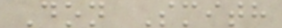Don Smith
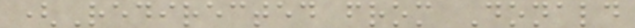(Redirected from Donald
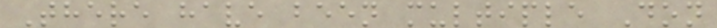There have been multiple Don
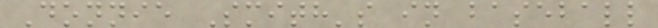Donnie Smith's in baseball
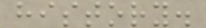history.
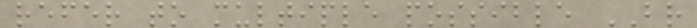refer to multiple possible BR
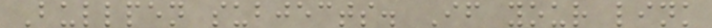Bullpen subjects. If your link
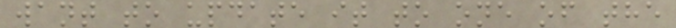want to update it to one of the
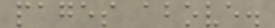pages above.
